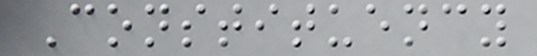Constituency
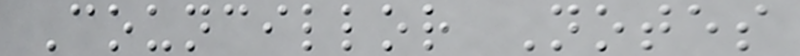Councillor Notes
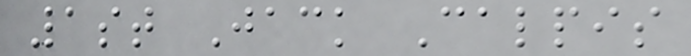1st Jack Calpis
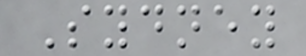Sydney
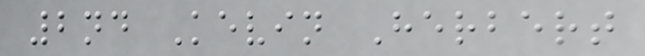2nd Kevin Herbert
